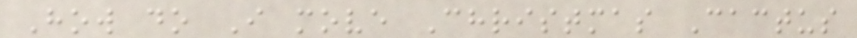How do I move Christmas Cactus
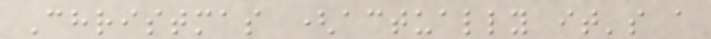Christmas (actually it's a
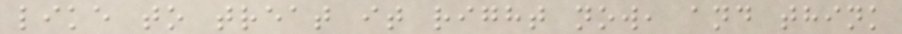like to treat it right now, and think
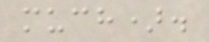much).
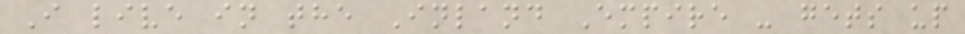I live in the Inland Empire - gets up
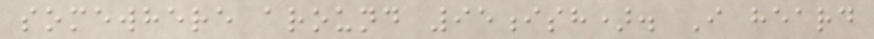somewhere around 95ish). I heard
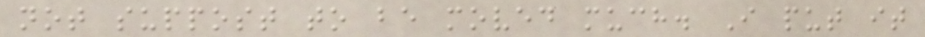not suppost to be moved much. I put it
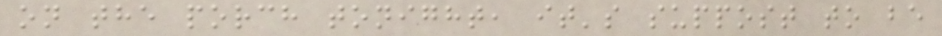on the porch tonight, it's suppost to be
